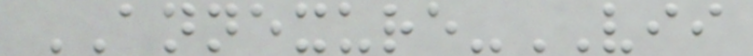ANNEXURE-VII
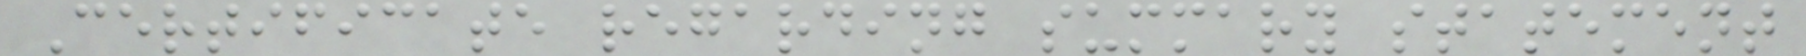Certificate regarding summary statement
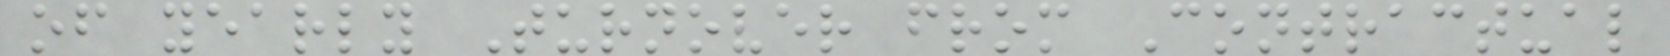of yearly Turnover from Contractual
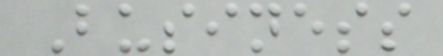Business
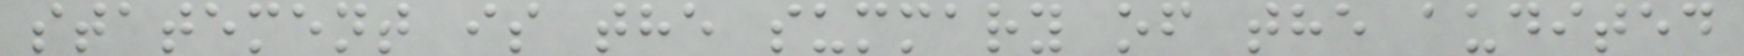statement is the summary of the audited
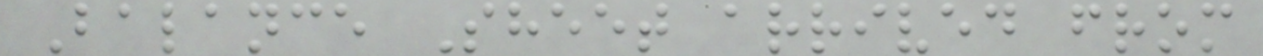Balance Sheet arrived from
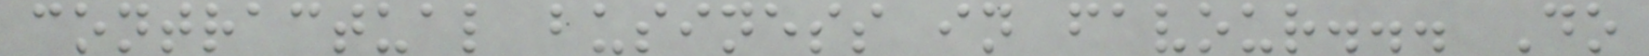contractual business in favour... Do
